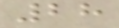28
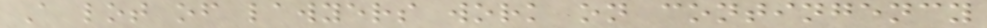A lot of lawyers work on contingency
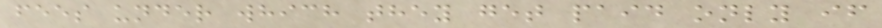fees under which they get paid only if
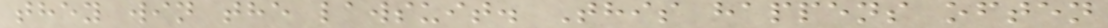they win the lawsuit. This happens often
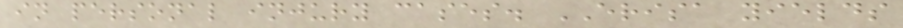in personal injury cases. ERISA yields
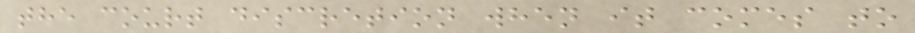the court discretion when it comes to
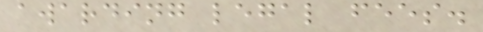awarding legal fees.
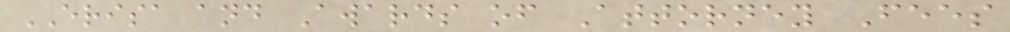ERISA and Awards of Attorney Fees
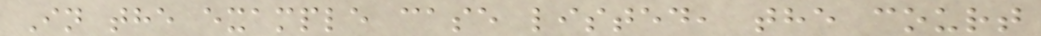In the example case listed, the court
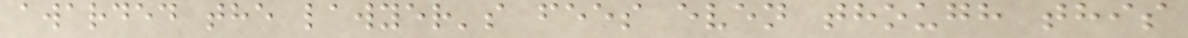awarded the lawyer's fees even though this
